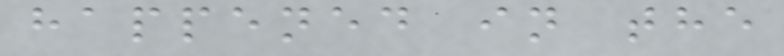happened in the
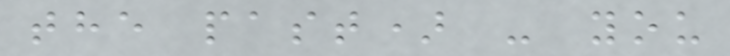the past) - you
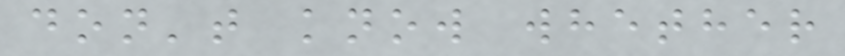don't know whether
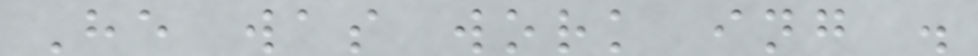He was work ing .
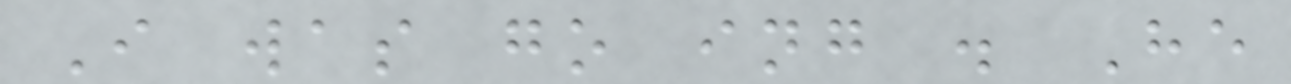I was go ing . He
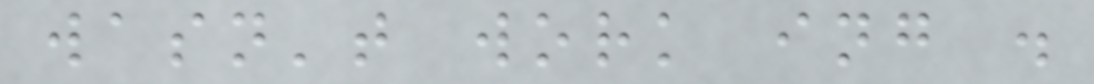wasn't work ing .
